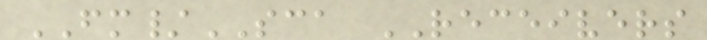FM/SCA RECEIVERS
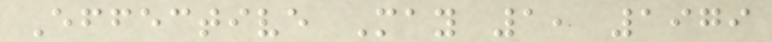Effective May 1, 1979
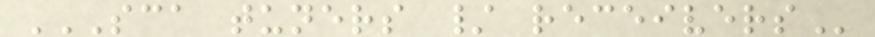SCA TUNERS / RECEIVERS
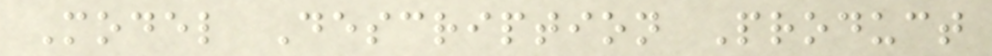Model Description Product
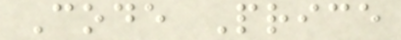Code Price
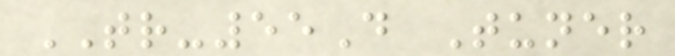TR-55D Tuner
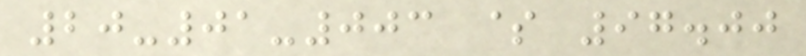20-01-003 $ 97.00
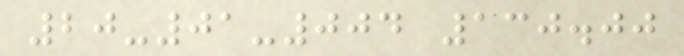20-01-004 130.00
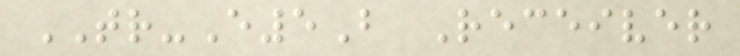TR-E5B Receiver
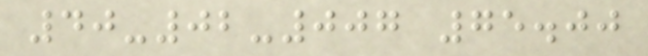40-02-007 75.00
